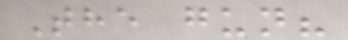The gun?
